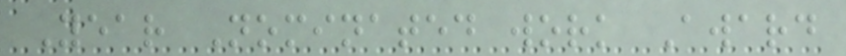Year Nominated work Award
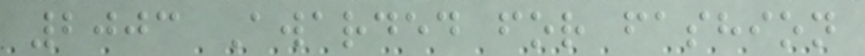2003 Awarded for fashion
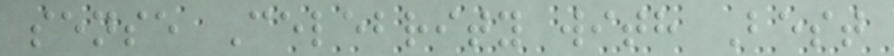sense Celebrity with Best
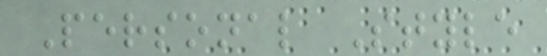Personal Style
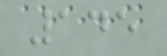145
